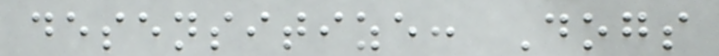desensitize: Dogs
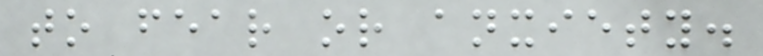to fear or anxiety.
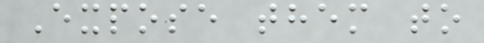Expose them to
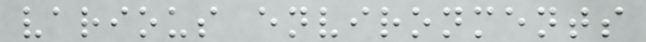various environments
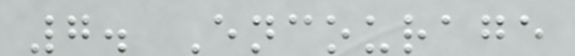7. Encourage
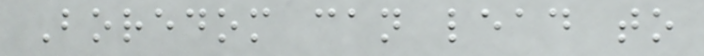Boredom can lead to
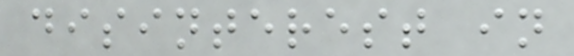disinterest in
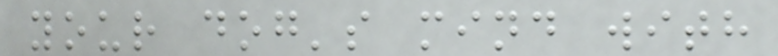your dog's mind with
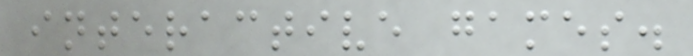interactive games.
